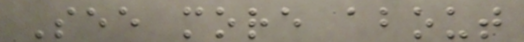See more about
